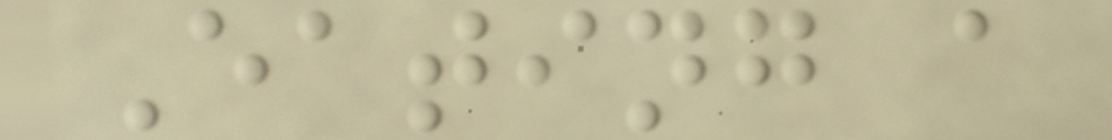Eating a
